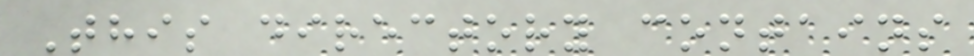This directory contains
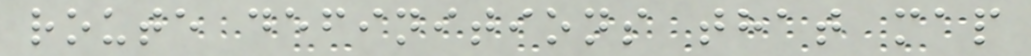route definitions that map
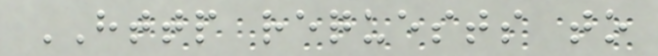HTTP requests to
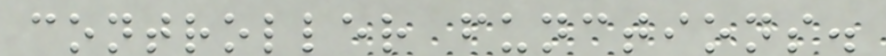controller functions.
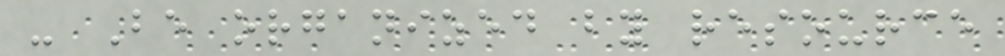- Be organized by resource
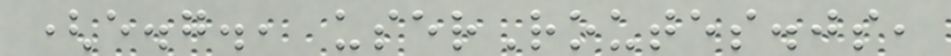(e.g., userRoutes.js,
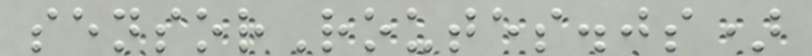sensorRoutes.js)
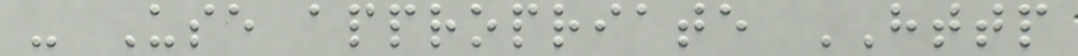- Use appropriate HTTP
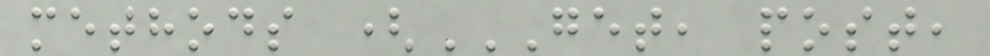methods (GET, POST,
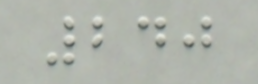240
